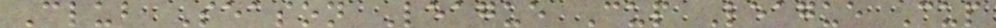Club Season League Cup League Cup
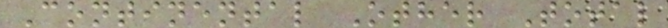Continental Other Total
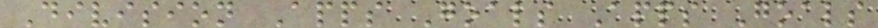Division Apps Goals Apps Goals
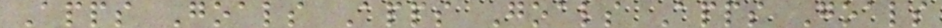Apps Goals Apps Goals Apps Goals
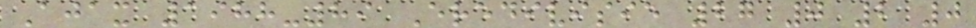Ajax 1988-89 Eredivisie 27 0 2 0
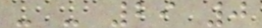- - 29 0
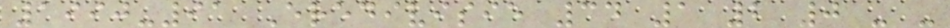1990-91 Eredivisie 34 1 2 0 - -
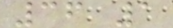36 1
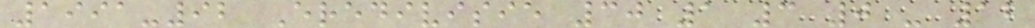1991-92 Eredivisie 30 1 3 0 - 12
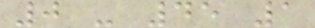0 - 45 1
